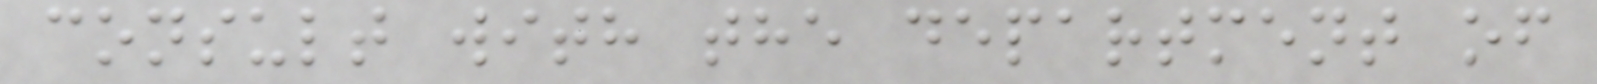consult with the department of
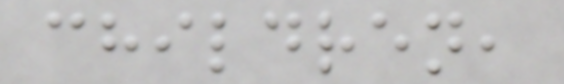children,
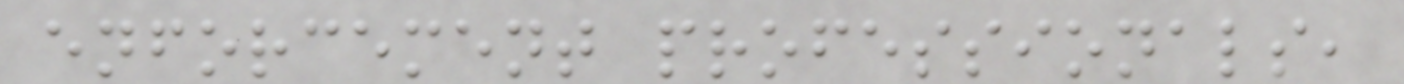enforcement professionals,
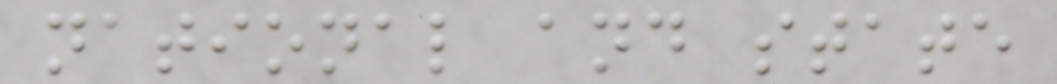national and state
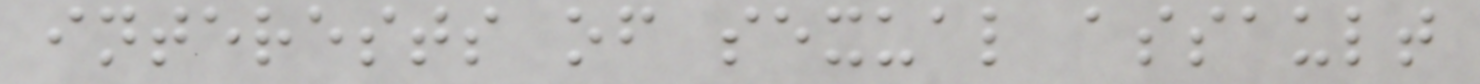interests of sexual assault
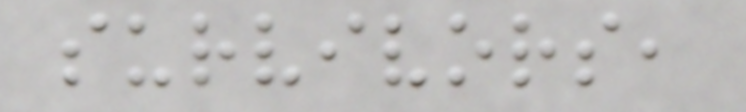survivors,
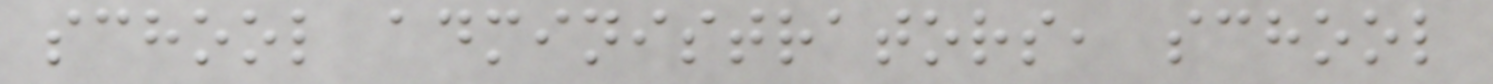school administrators, school
